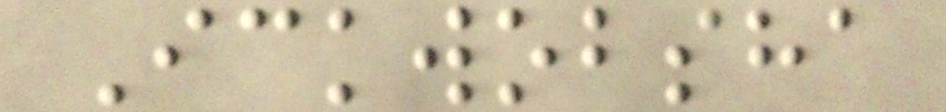Ickwobsha
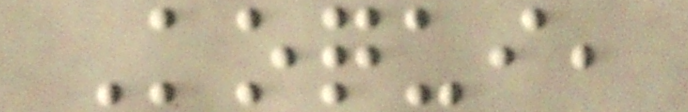Koqui,
